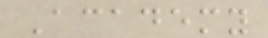Academy
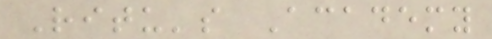Ritu's Academy
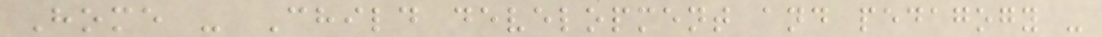Home - Child development and pedagogy -
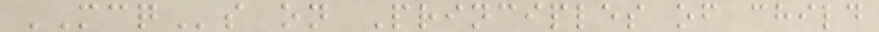MCQs on Principles of child
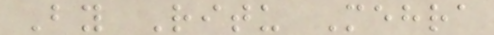By Ritu Mehra
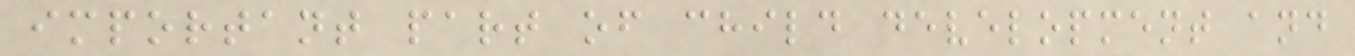important part of child development and
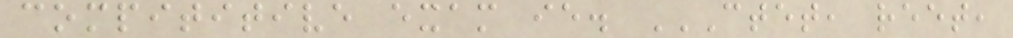compititive exam ie. CTET, REET,
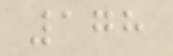178
